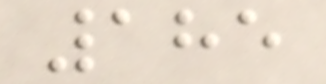185
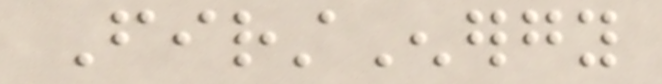FirstEnergy
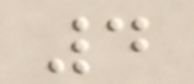4
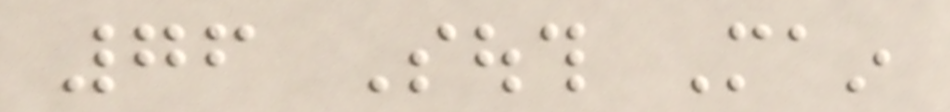76 South Main
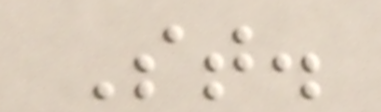St.
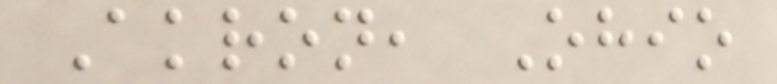Akron, Ohio
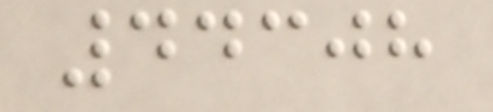44308
